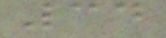34
